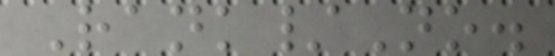Rank/No.
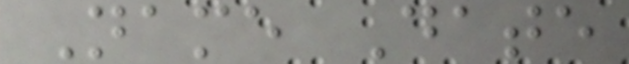Name Date
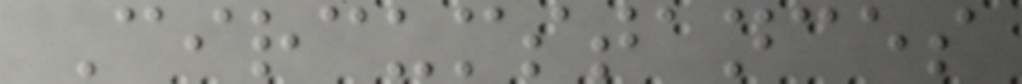Circumstances
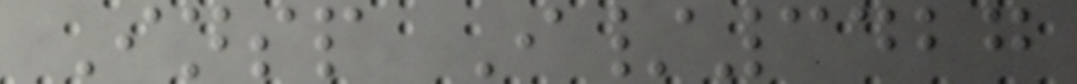Insp I/3427
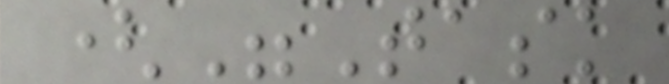("Task
